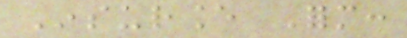Insurance Form:
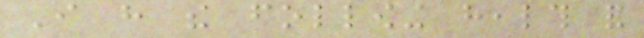I have the following health and
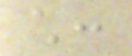child:
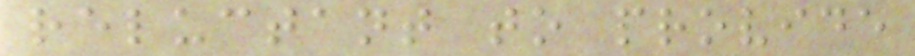reluctant to provide
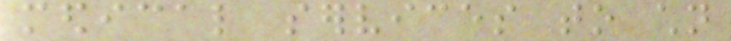medical services to children
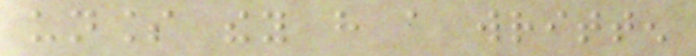unless they have a written
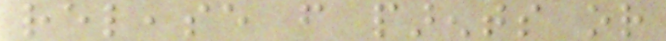release from parents or
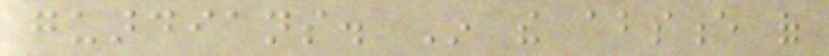guardians. In the absence of
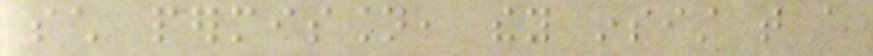such permission, they insist that a
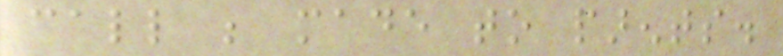call be made to parents.
